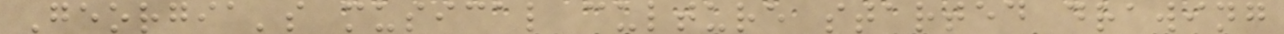Georgia's musical culture started drawing
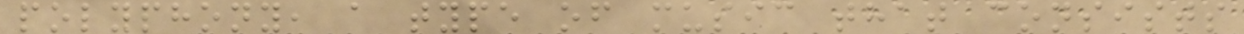polyphony, a type of music that consists
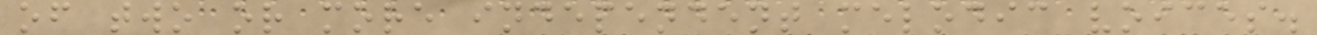of two or more independent melodic voices.
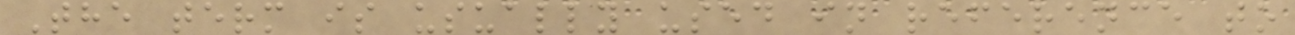The term is usually used in reference to
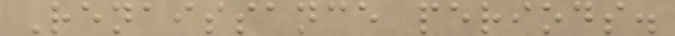Renaissance periods.
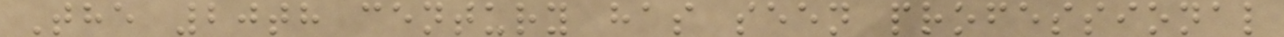The 20th century has seen professional
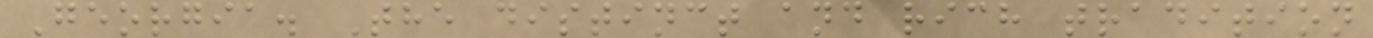Georgia. The distinct and rich tradition
